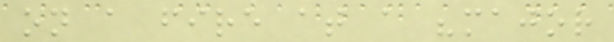on a fire at a "major
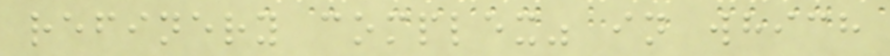refinery complex" in which
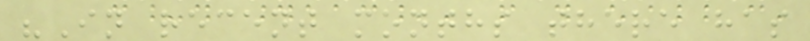"In recent months there has
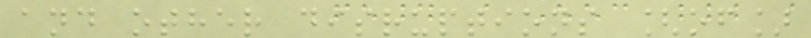and other disruptions [of]
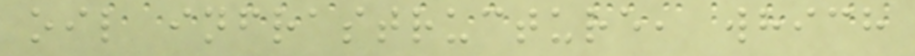oil infrastructure, which
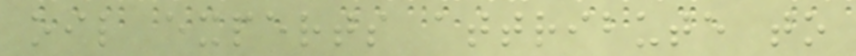oil experts attribute to
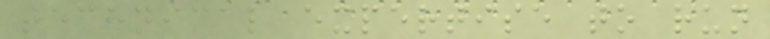technical expertise to run
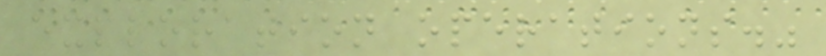exploration operations."
